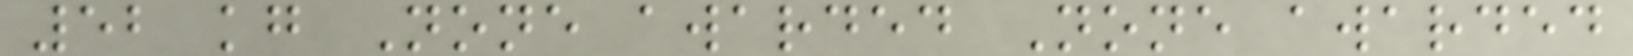52 kg None awarded None awarded
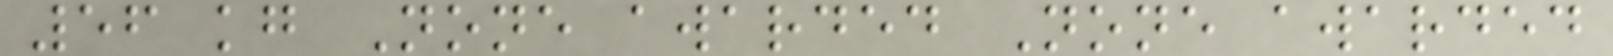56 kg None awarded None awarded
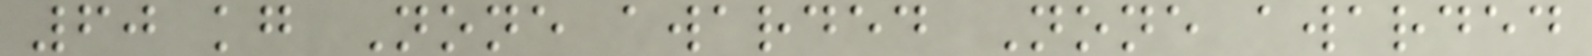60 kg None awarded None awarded
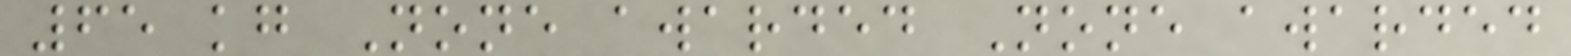65 kg None awarded None awarded
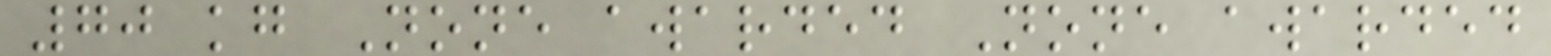70 kg None awarded None awarded
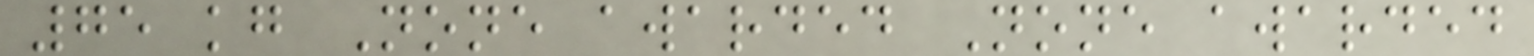75 kg None awarded None awarded
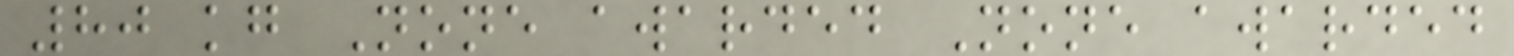80 kg None awarded None awarded
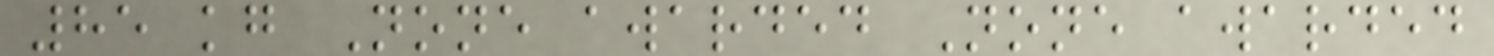85 kg None awarded None awarded
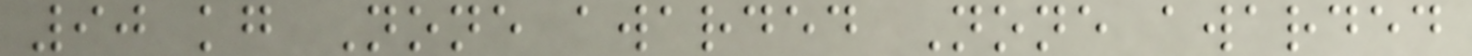90 kg None awarded None awarded
